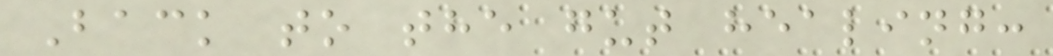Back to the gut healing:
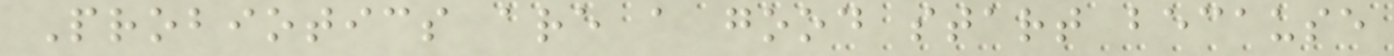Probiotics are a good start because
